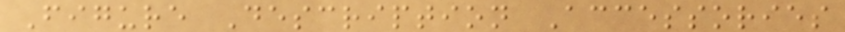Figure Description Accessories
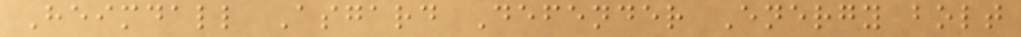Heimdall Asgard Defender Energy bolt
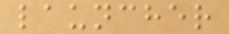launcher
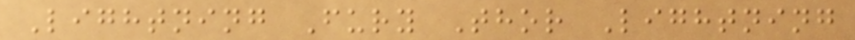Lightning Fury Thor Lightning
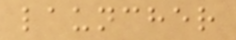launcher
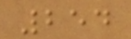254
